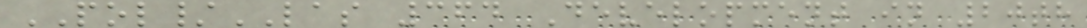POL/LAS 364 Development in 20th
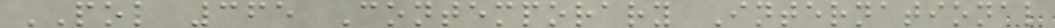POL 365 Contemporary International
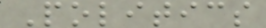Politics
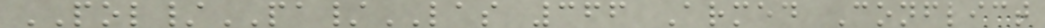POL/PA/LAS 366 Armed Conflict
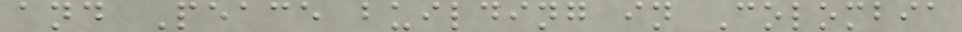and Peace building in Colombia
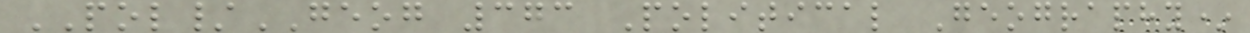POL/GEOG 373 Political Geography*
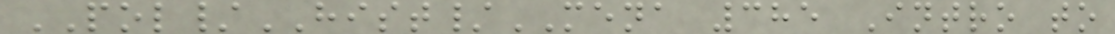POL/HIST/MENA 385 Intro to
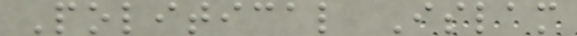Political Islam
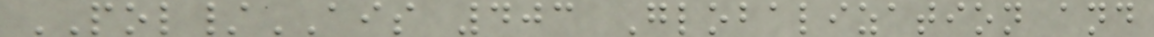POL/AIS 403 Globalization and
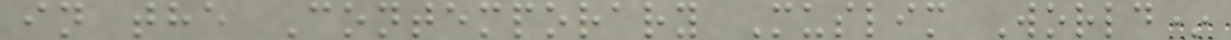in the Contemporary Muslim World*
